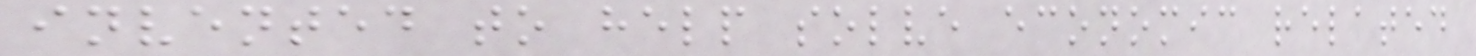invented to help solve economic related
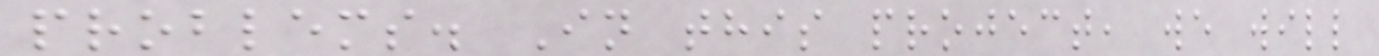problems. In this project, we will
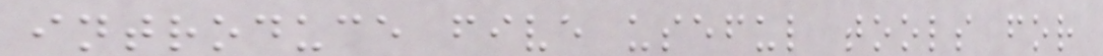introduce five useful tools for
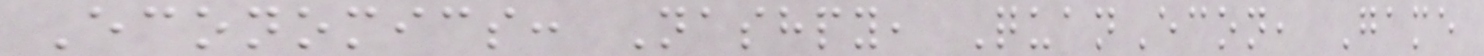Economics: Nashpy, QuanEcon, Game
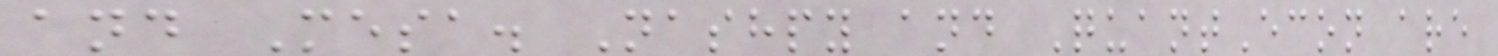and Mesa. Nashpy and QuantEcon are
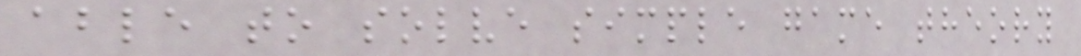able to solve simple game theory
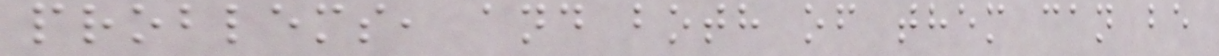problems, and both of them can be
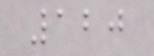120
